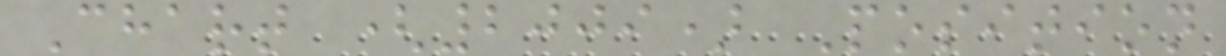Chart (2009) Position
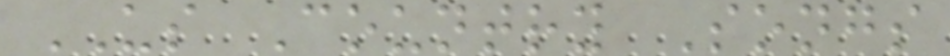US Country Songs
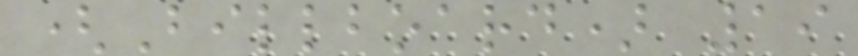(Billboard) 19
